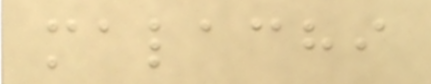malachi
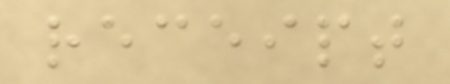receipt
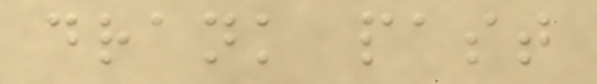drank past
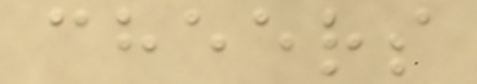cheers
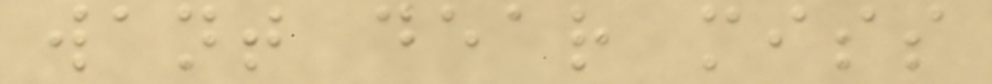want dear miss
